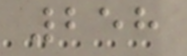258
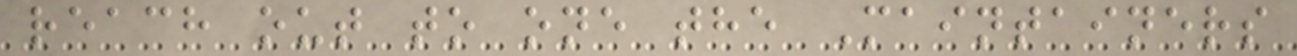reach out to one the Maintainers
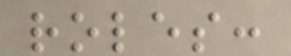roles:
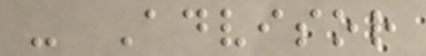- Advisor
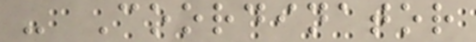- Coordinator
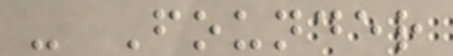- Founder
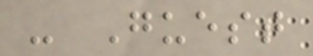- Guest
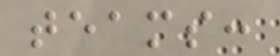teams:
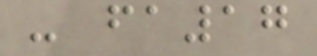- fa17
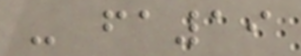- fa19
